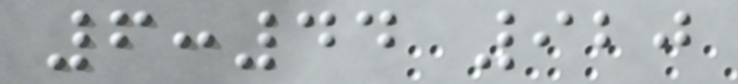6:44 920
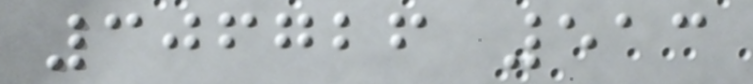306726 513
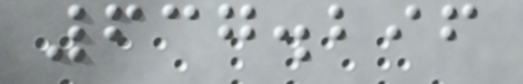637.296
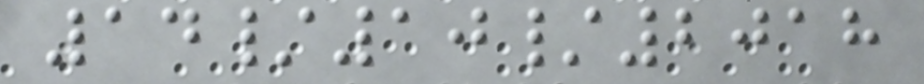14/10/2018
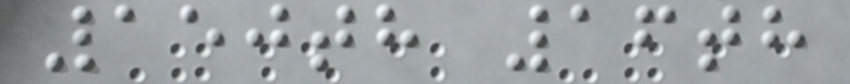150th 16th
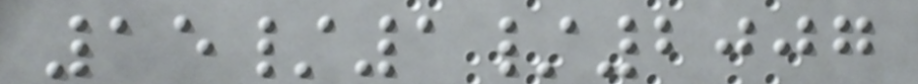15/1/2007
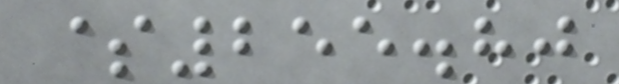$255.80
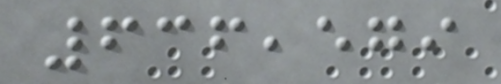636,579
